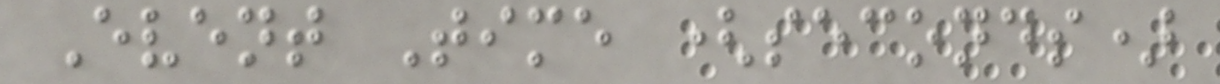Event Time (seconds)
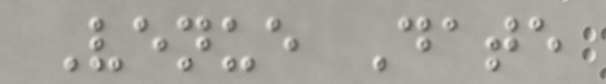Venue Date
